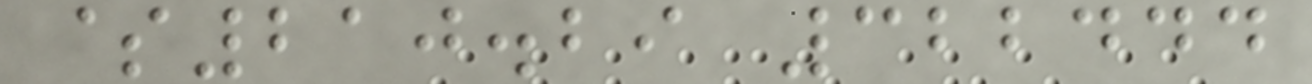$210.29 322444
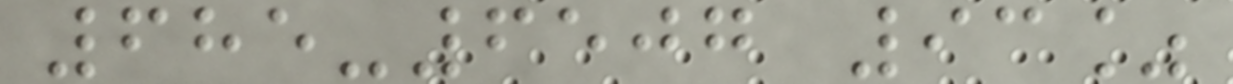685-6507 93%
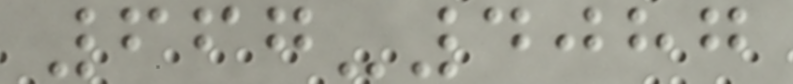667-4087
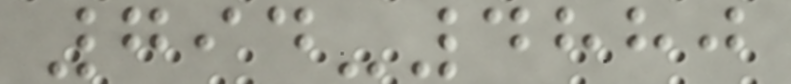794-4880
